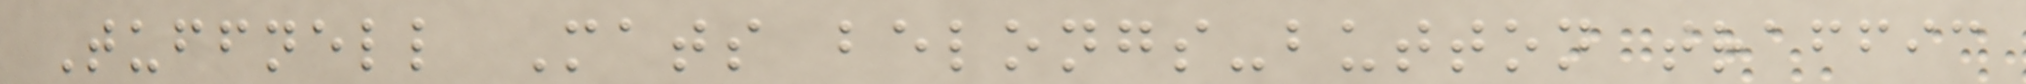Tuffnell Mats belongs-button traffic
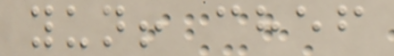yun! chef
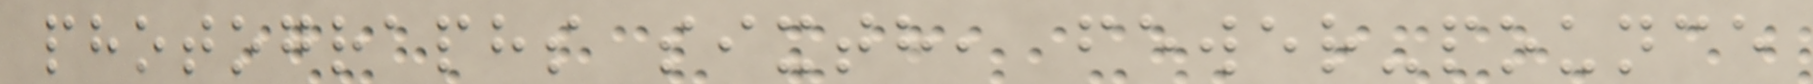photographs sixth, fewer-pounce
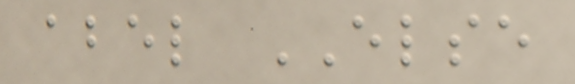abel ELSE
